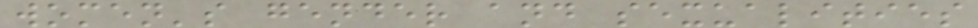women's gender and sexualities
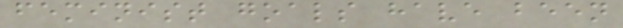feminist goals have been
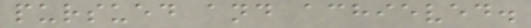pursued and achieved.
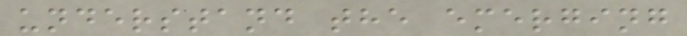understand the emerging
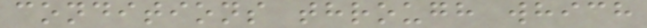conditions through which
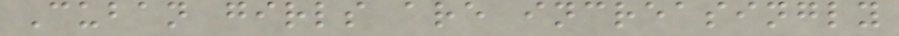Cuban girls are increasingly
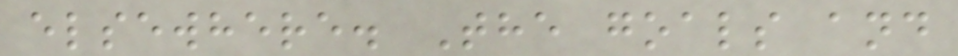elsewhere. The goals and
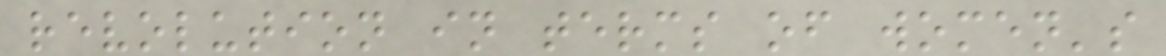revolution in terms of women's
